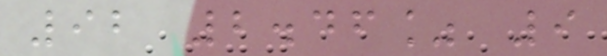92 2.46% 9
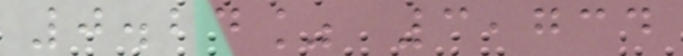0.24% 3,734
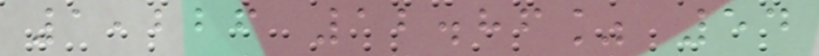1,226 12.86% 54
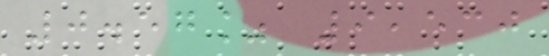0.57% 9,530
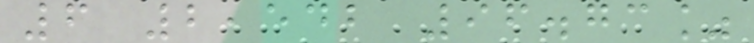6 2,542 96.73%
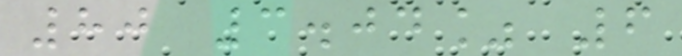80 3.04% 6
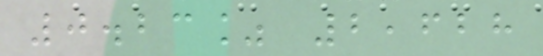0.23% 2,628
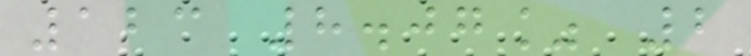123 8.07% 2
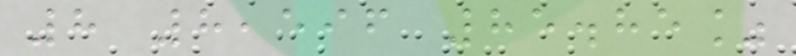8 8,596 85.85%
